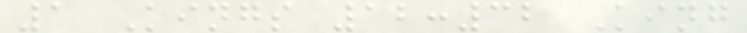1 Kings 12:32 King
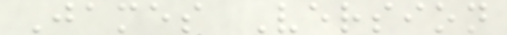James Version
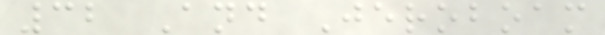32 And Jeroboam
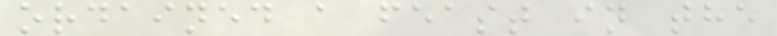ordained a feast in the
